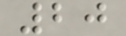20
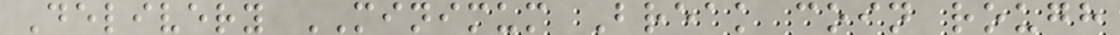Delivery MINIMUM Break coin rough
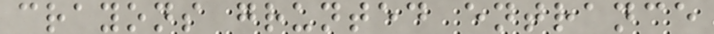crayons grunted entrance
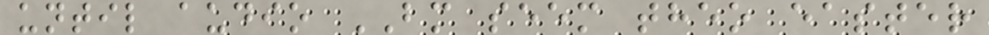until audio BM seem theo easter
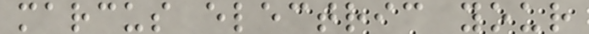marcus electric your
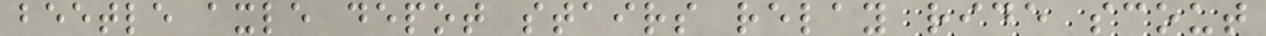beetle axle depot stairs relay ride scout
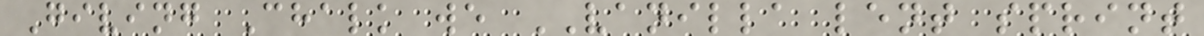Giving Chalk we VANILLA lent sprint
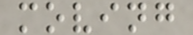moving
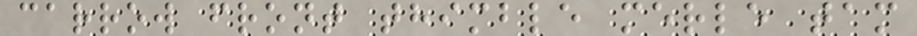carrow front thimble merle tam
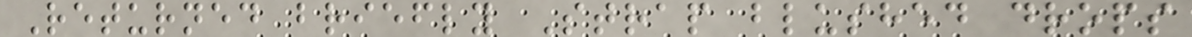Returned briefly Strap blushed drops
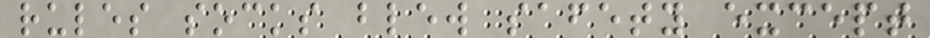rules socks blew safety except
